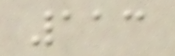113
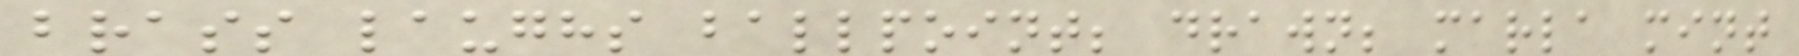brass laughs ballpoint; drawn; marla mint
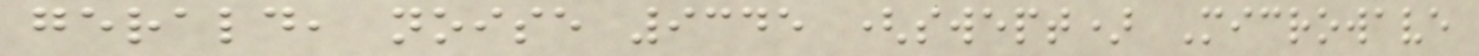gerald, noise 9345 (swept) Microwave
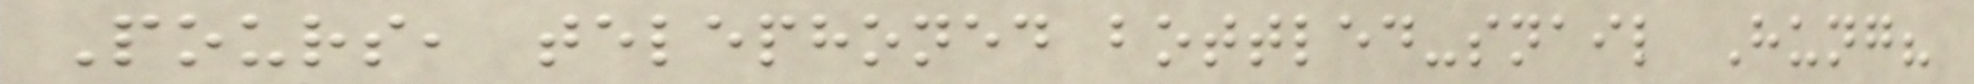Pours, telephoned bottled-snail Hung?
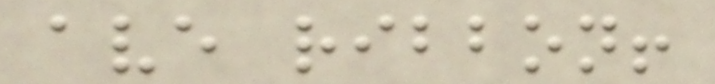ave ribbon!
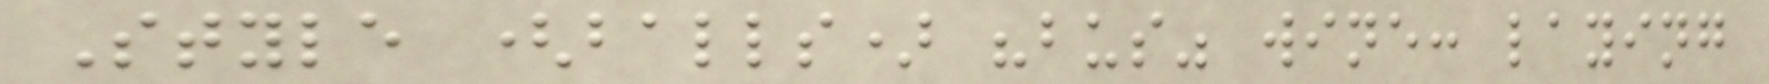Style (balls) "bus" wine: laying
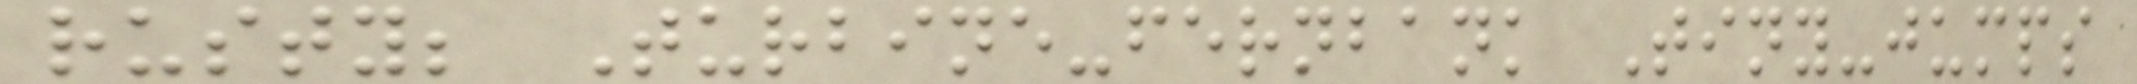rusty; Turbine-fernbank Tiny-jumps
